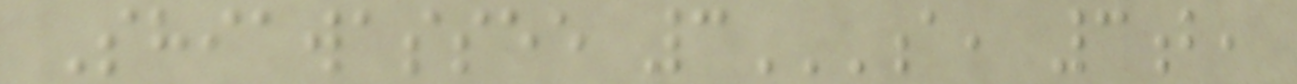Shiawassee 3A, 3B,
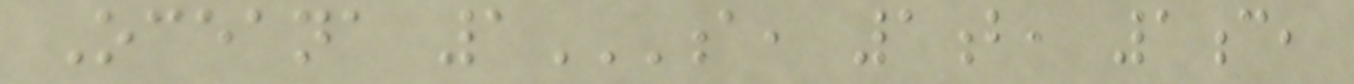Oceana 1A, 1B, 1C,
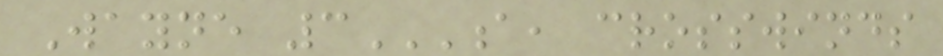Wayne 3A, CROSSWINDS
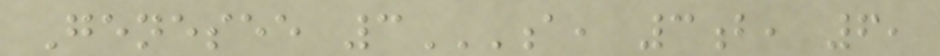Genesee 3A, 3B, 6,
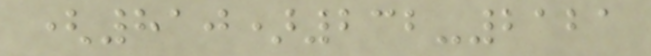(810)232-2121
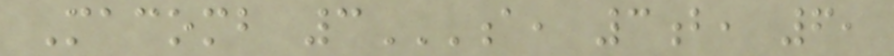Macomb 3A, 3B, 6,
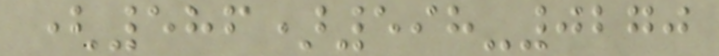(586)598-0270
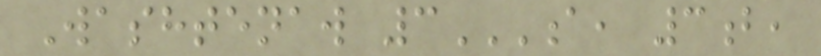Washtenaw 3A, 3B,
